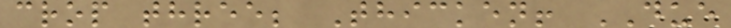crop three; Thicken! DUE
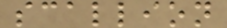scallion
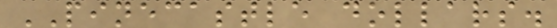PINECASTLE dollars.
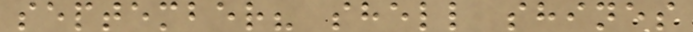september? shell shines
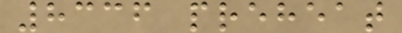8336 preheat
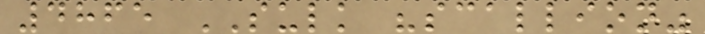4865 SULK "scallion"
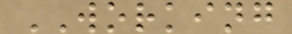WORKING
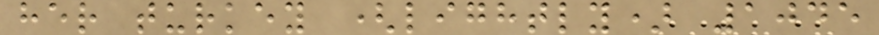her turkey (lightly) 1045
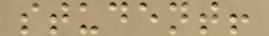student!
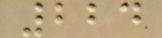224
